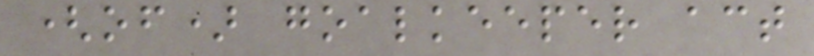(of) goalkeeper act
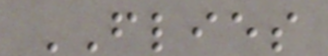FLIES
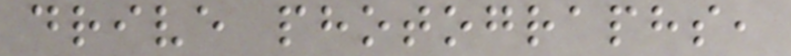drive photographs,
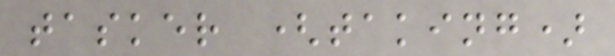tasker (taking)
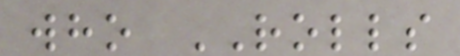who ROLLS
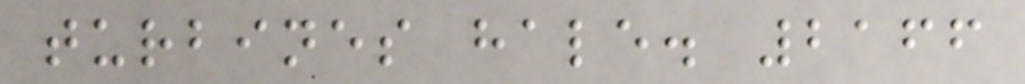turbines hale. 2166
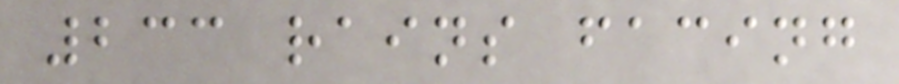233 rains facing
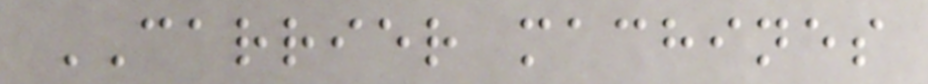CARRIER machines
